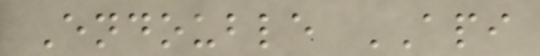Endouble API
